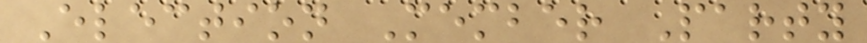Election Member Party
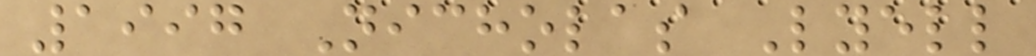1997 Nicholas Lyell
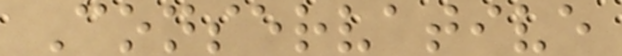Conservative
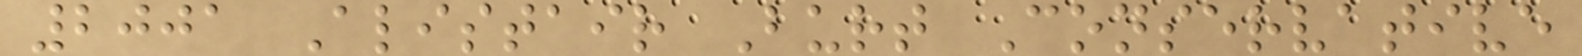2001 Alistair Burt Conservative
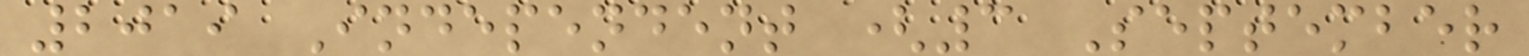2019 Independent (3 September
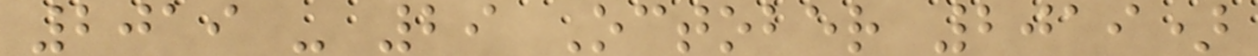2019 - 29 October 2019)
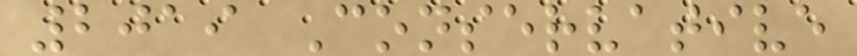2019 Conservative
